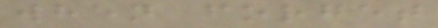when forget
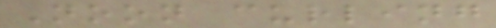Noon curling
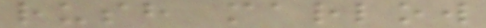rush marlow
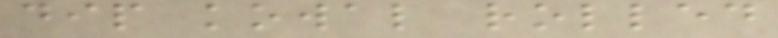dip kowal rolled
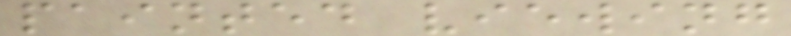painted viewing
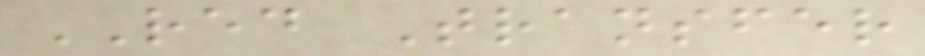RED Transfer
